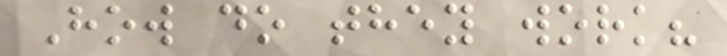How do they work?
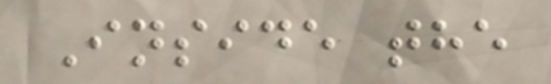Inside the
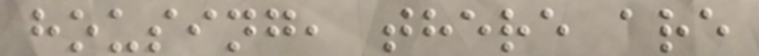housing, there are
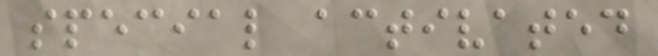special activated
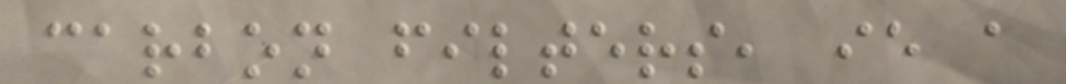carbon filters, ie a
